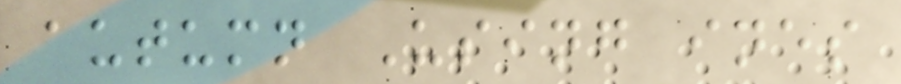autumn Using ines
